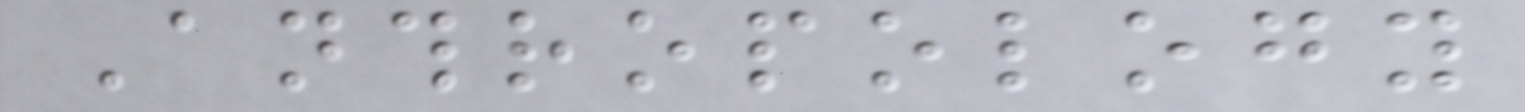Anthropology
